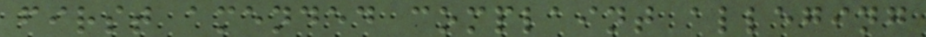first amended complaint alleging
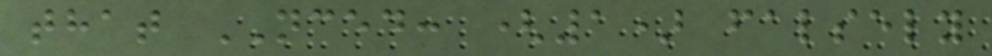that NCED: (1) falsely
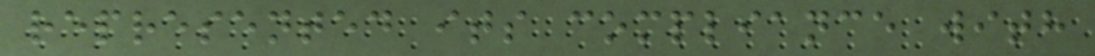represented its compliance with
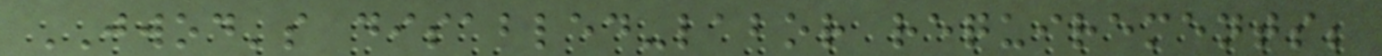JWOD's disabled-labor requirements;
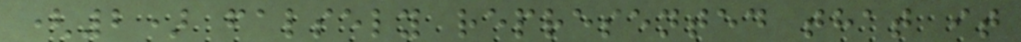(2) falsely represented that it
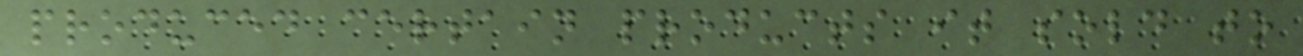produced certain products it sold to
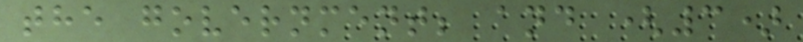the government; and (3)
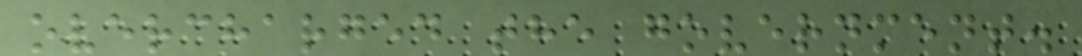overcharged the government.
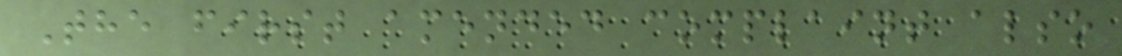The first amended complaint also
